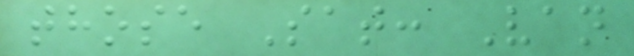those Sat: Van
